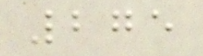275
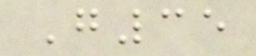G35
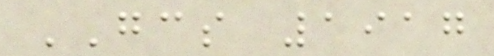GCS 1917
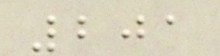201
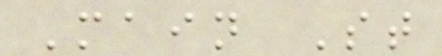Main St
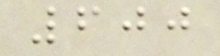600
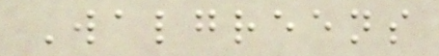Walgreens
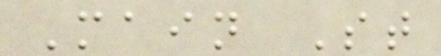Main St
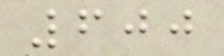600
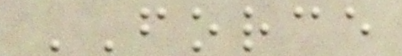FORCE
